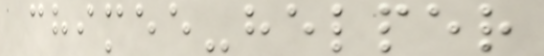chimee-helper
